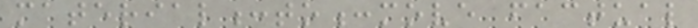material:to:move factual
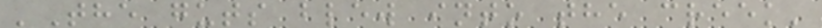'The guts blew into the creek'
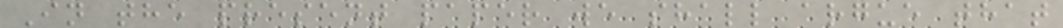In the present paper we shall argue that
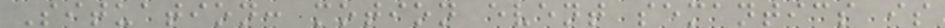Situation: motion event semantics is
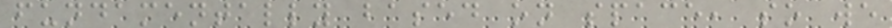fundamentally based on space, so we
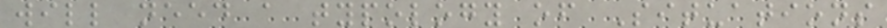will need a typology of Situations
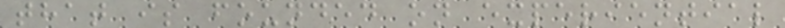that is founded on experiential
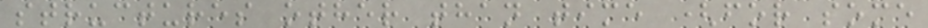structures other than time (for some
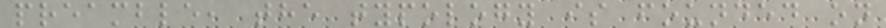preamble, the typology is founded on
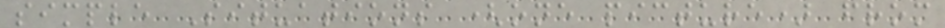simple Situations (one picture) from
